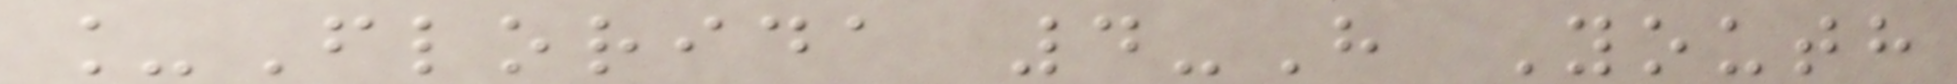_Florida 4-H Youth
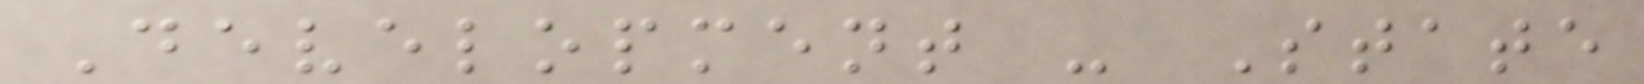Development - State
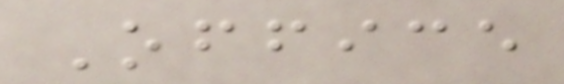Office
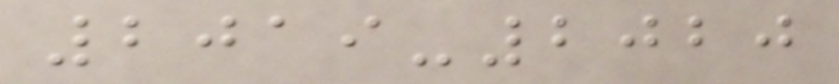2019-2020
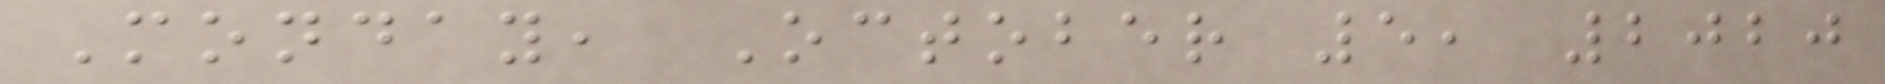Monday, October 5, 2020
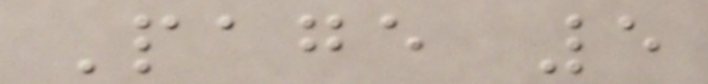Page 5
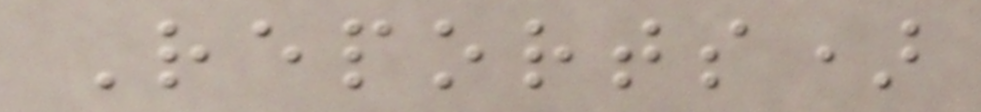Reports)
